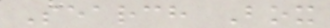Search Box
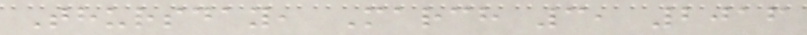Thursday, March 3, 2016
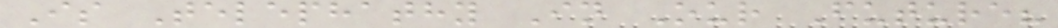Is Telephathy In Our Future?
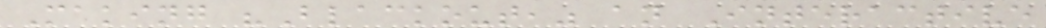Making "Blackout," an Interactive
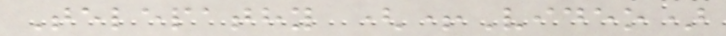Telepathy (+Video)
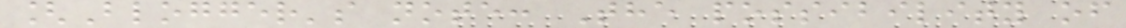[Blogger's note: The possibility of
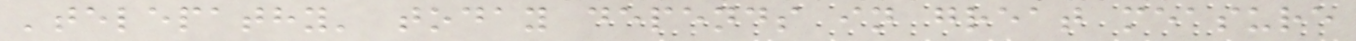'telepathy' today depends in great measure
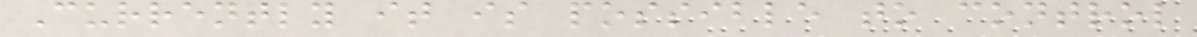Currently it is possible to control
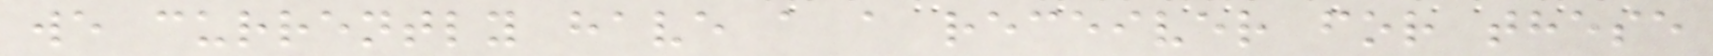we currently have a a receiver for these
